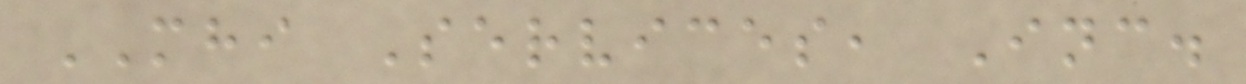MHI Services, Inc.
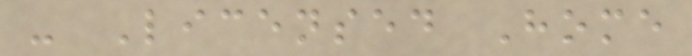- Licensed Home
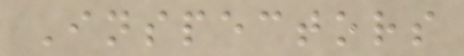Inspectors
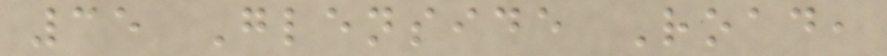35 Glenside Road,
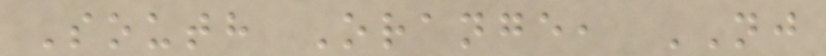South Orange, NJ
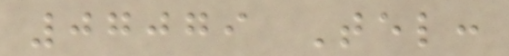07079 Tel:
